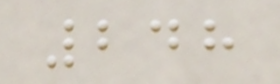248
